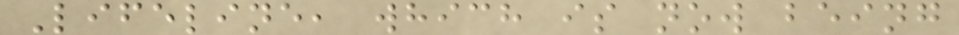Lifeline, which is now being
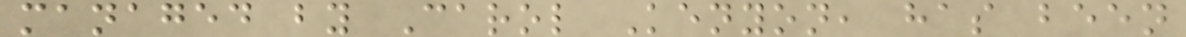managed by Carol Kenyon, has been
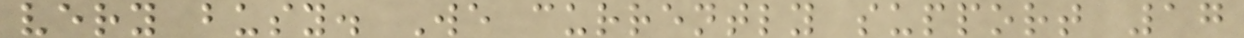very busy. We currently support 17
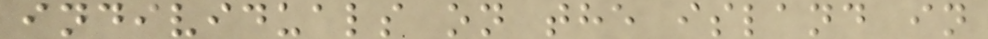individuals on the island in
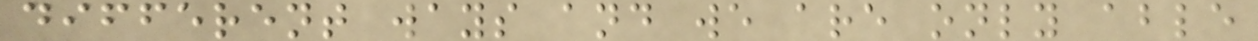different ways and we are only able
